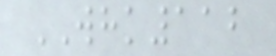WHK112
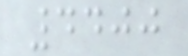4400
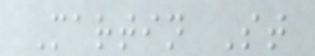Martin St
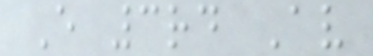E 3rd Av
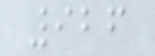926
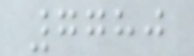7780
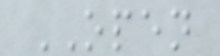OPEN
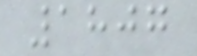1807
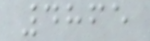4865
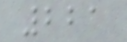221
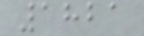1821
